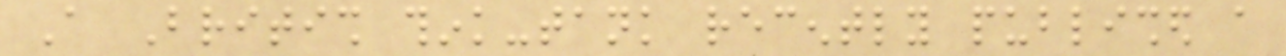A British think-tank recently published a
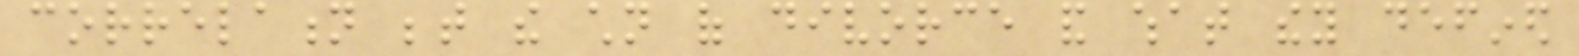correlation between the children of divorce and what they defined
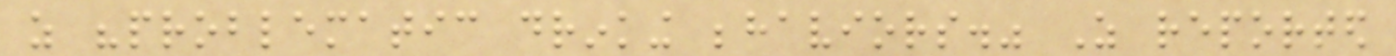as "problematic drinking behaviors." As reported
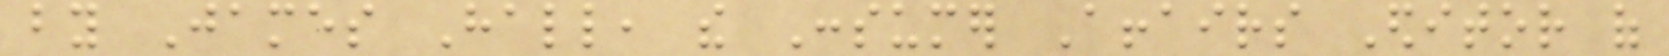by James Hall, the Consumer Affairs Editor of
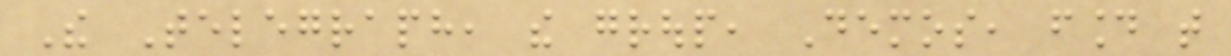The Telegraph, the group, Demos, found that
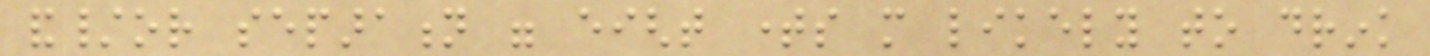and/or separation were eight times more likely to drink
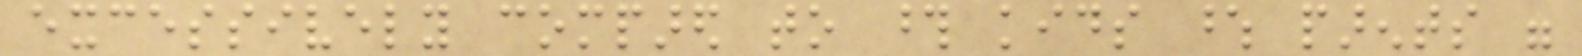excessively compared to those kids whose parents were
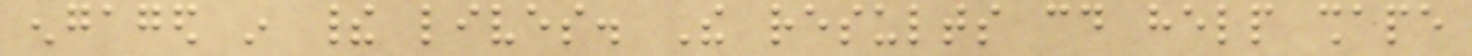engaged in their lives. The results could help shape
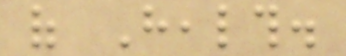of Health.
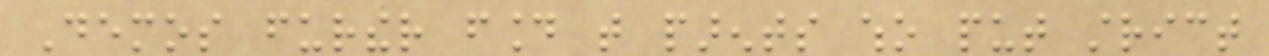Demos further found that parents who put strict
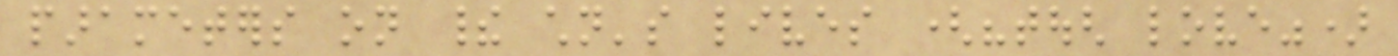parameters on their children's lives ("tough love")
